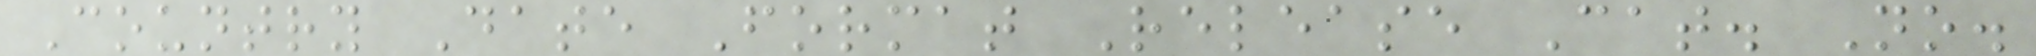Country Date Format Release Cat. No.
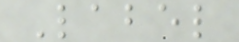Label
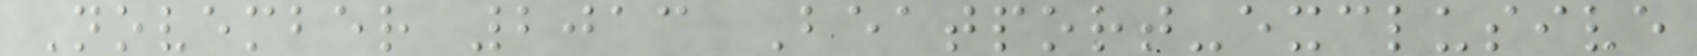November 2013 Beatport-exclusive
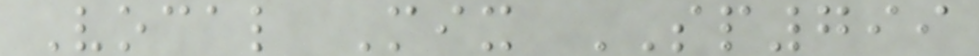Vocal Mix SP799
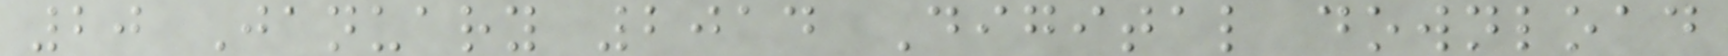20 January 2014 Digital download
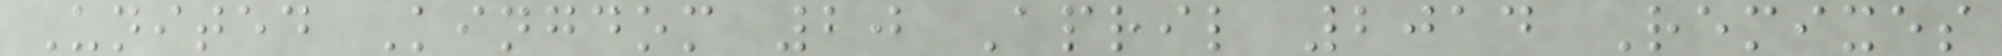United Kingdom 20 April 2014 Remixes
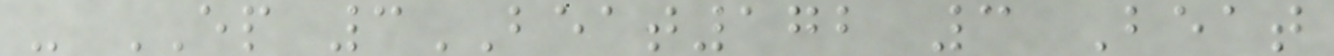- EP 3BEAT172 3 Beat
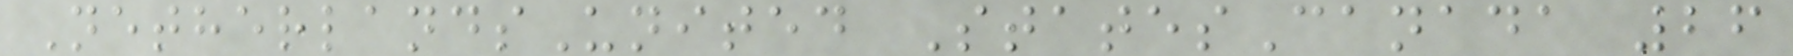NetherlandsUnited StatesCanada 26
